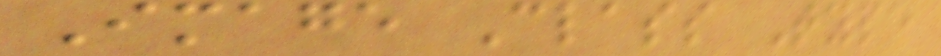Image Class Type
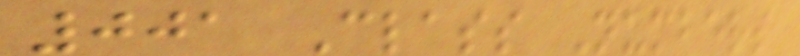001 Class Numbers
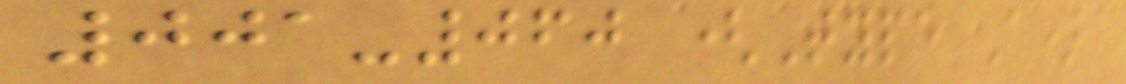001-060 (Type A)
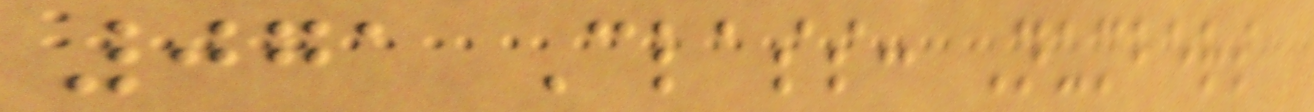071 Class: Numbers
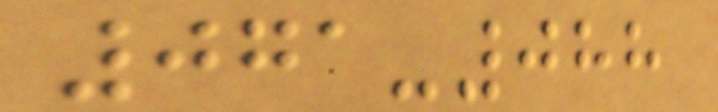071-088
